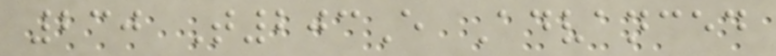230 T203E Advanced
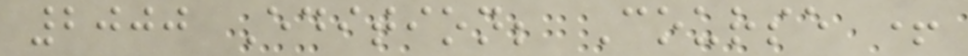2000 Edition; Course +
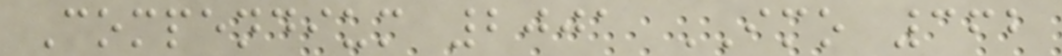Compendium 2001 IMO 362
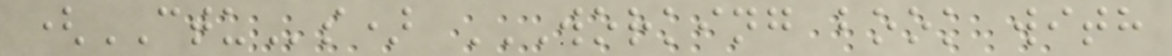(CTUs) WORKING BOOK WITH
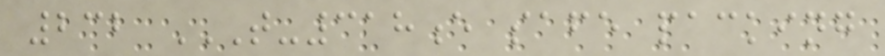232 T-318E SAFE PACKING
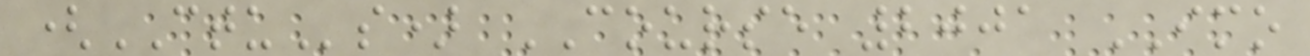(CTUs) COURSE 2001 IMO
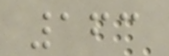163
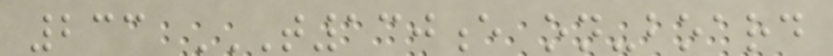233 T130E ON-BOARD
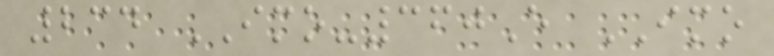234 IMO-360E IMO
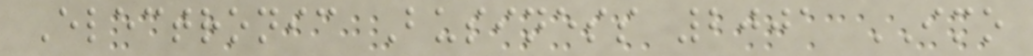Electronic Business 2001 IMO
